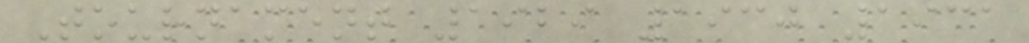Tournament 1929 1930 1931
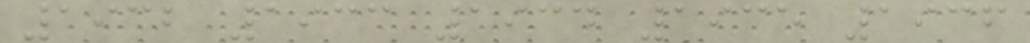1932 1933 1934 1935 1936
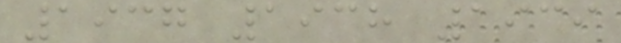1937 1938 1939
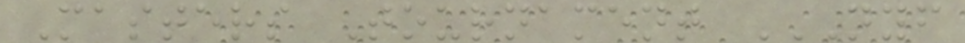Masters Tournament NYF
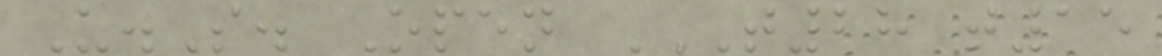U.S. Open T28 T15
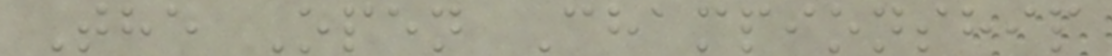The Open Championship
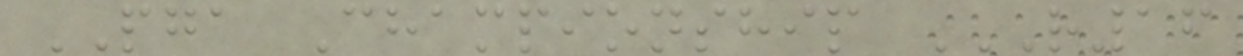PGA Championship R16
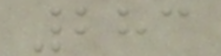283
